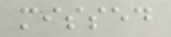missed
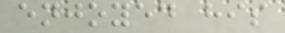enjoyed his
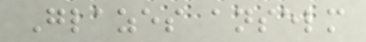Glazes anselm
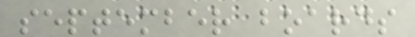september boards
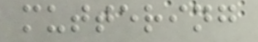muttering
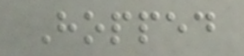Hopped
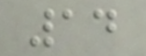14
